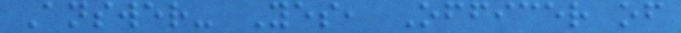Answer- Yes, Officer of
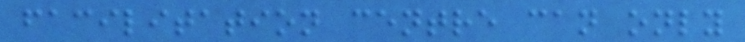facilitation centre can only
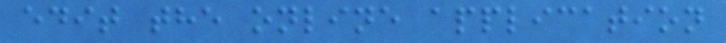edit the online application
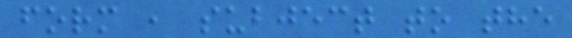form , subject to the
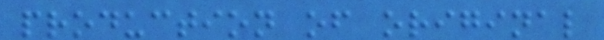production of original
